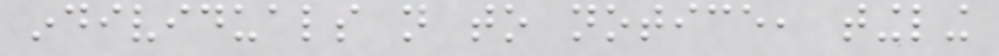individuals not to notice, tingling
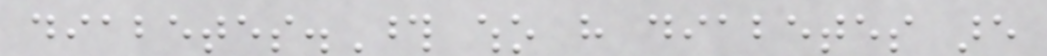diabetes.Those who have diabetes are
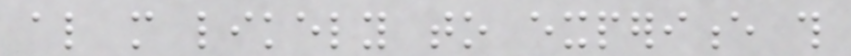also more likely to experience this
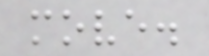move.
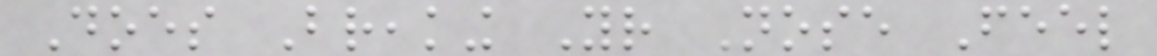Does Breaking Your Nose Feel
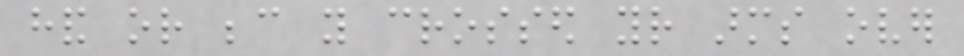hand or because you crossed your arms over
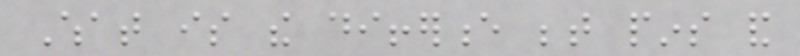What is the difference between pins and
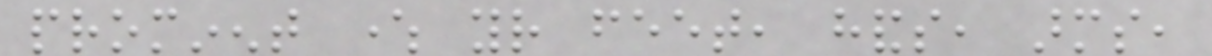prominent where your feet, hands, arms,
